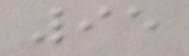95
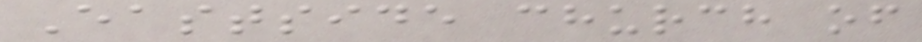Eastside church of
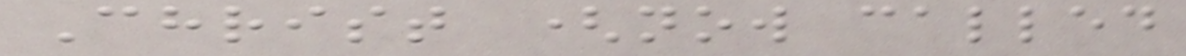Christ (now called
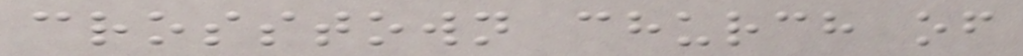crosstown church of
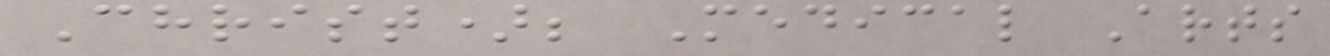Christ); Medical Arts
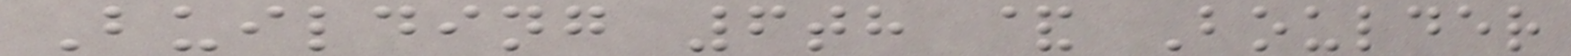Building 6th & Boulder
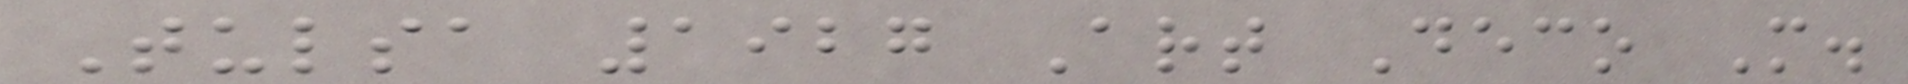Tulsa 1927 Art Deco M.
